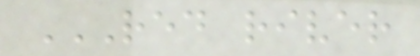RED RIVER
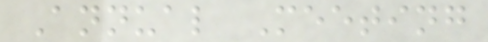Annual Meeting
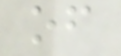of
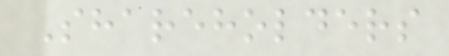Shareholders
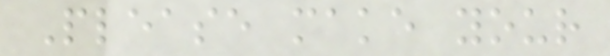Please make your
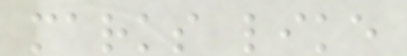marks like
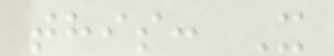this: X
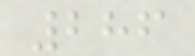286
